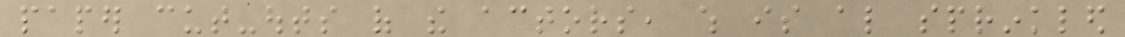paper cut-outs of the actors, which is also sprinkled
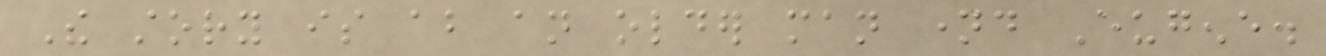The story is about an older man named Eugene.
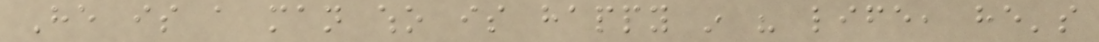He is a man who is happy in his life, he's
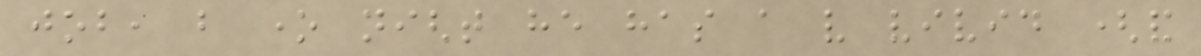job, but one night he has a very vivid (and
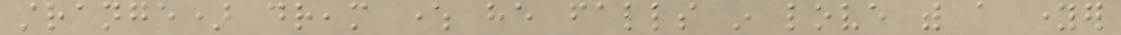strange) dream where he falls in love with a younger
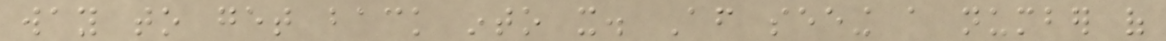way to get back into it. After seeing a number of
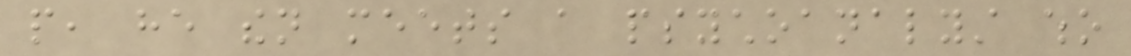people, he then meets a psychoanalyst who
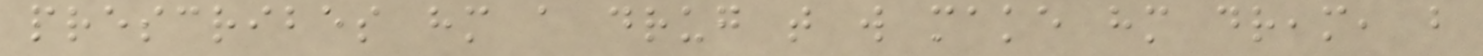prescribes him a drug that will make him dream, but
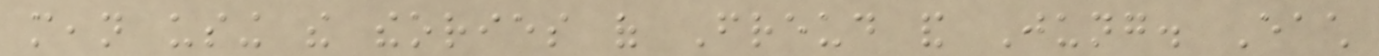mean using the theories of Freud and Jung. Each
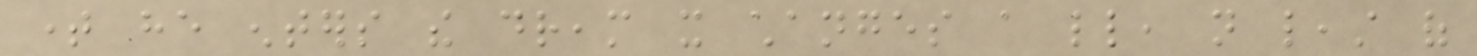time he enters the dream it changes a little, not least of
